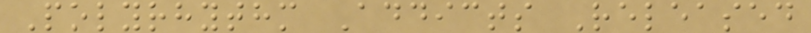Polyrhythm Addicts Released
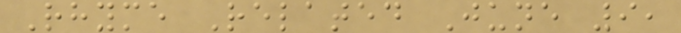Rhyme Related June 9,
